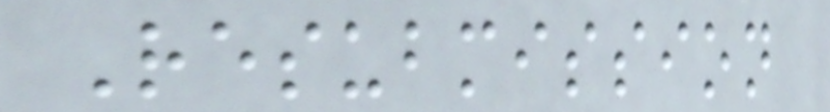Resubmission
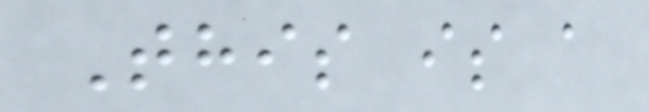This is a
